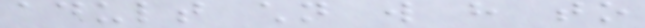adult children will have to
